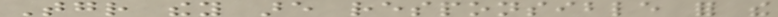Together they are responsible for the
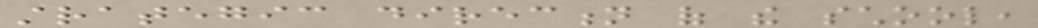strategic direction of the school,
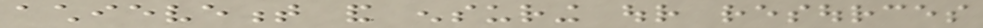achievement and ensuring our resources
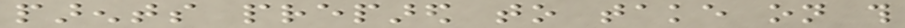parents prepared to take on this
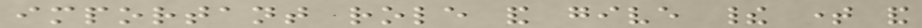important role and give their time and
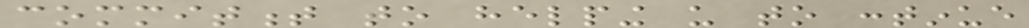commitment to helping us to continue
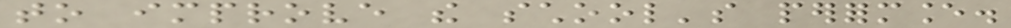to improve the school's performance.
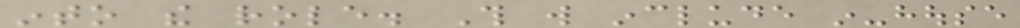into the role. This will include in-house
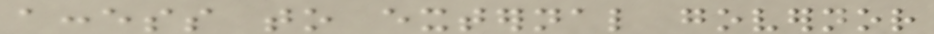access to external governor
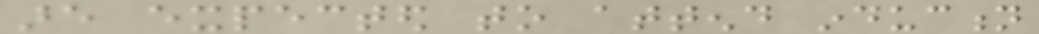are expected to attend induction
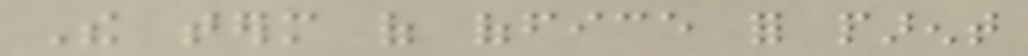The term of office for parent
